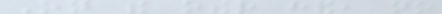On the other hand, no
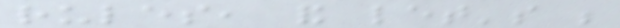rules, and let's be
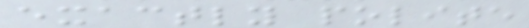exactly polite
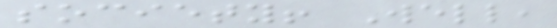society! Well,
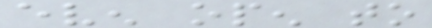even open to
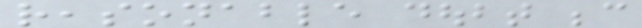reasonable doubt because
